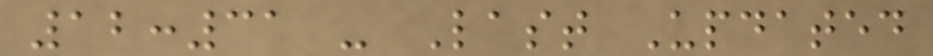12:31 - Last Updated
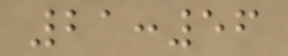21:56
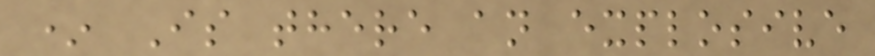* Is there an explosive
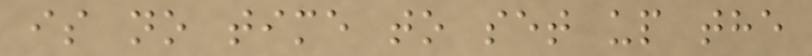is no time to set up the
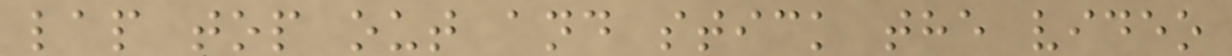lap top out and stick the video
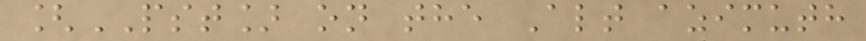[PST] on the Alt azimuth
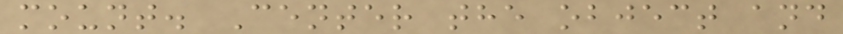mount. Center the object and
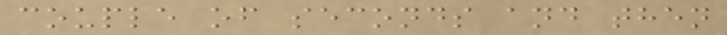couple of seconds and then
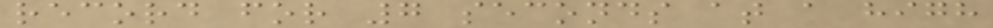record for 7 seconds at a high
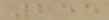255
